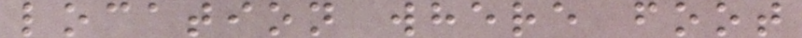location where foot
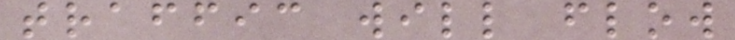traffic will flow
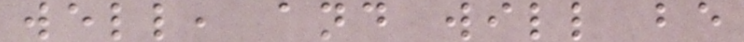well, and will be
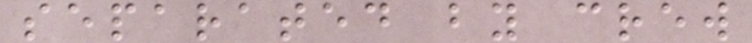separated by crew
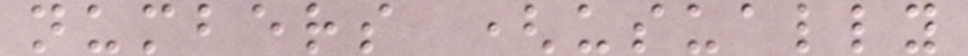numbers (usually
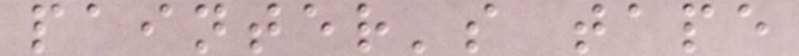painter's tape
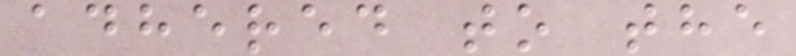adhered to the
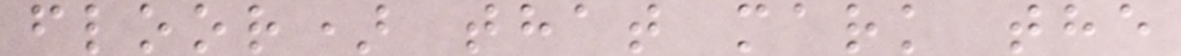floor) that mark the
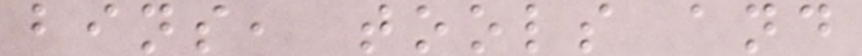bins, tools and
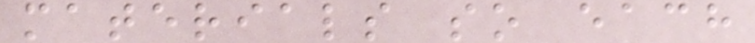materials so each
